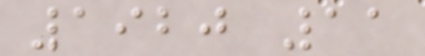1920 11
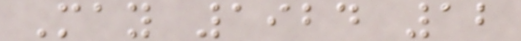May 1924 12
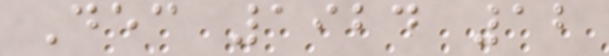Dec 1924 12
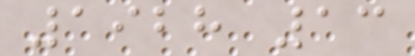1928 13
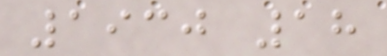1930 18
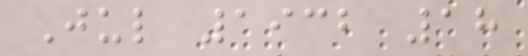Jul 1932 18
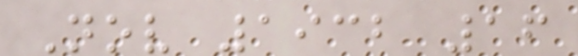Nov 1932 16
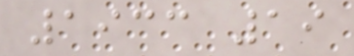1933 19
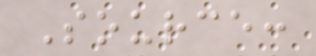Source:
